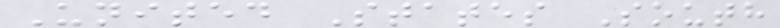United States South
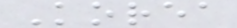Korea
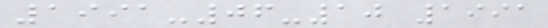1991-06-10 1991
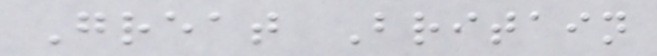Great Britain
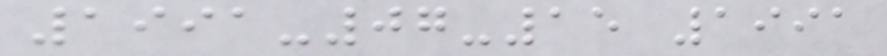1991-07-15 1991
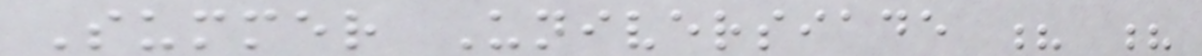Summer Universiade ? ?
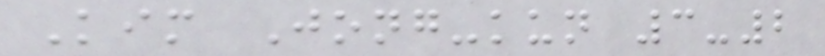Kim Jong-kun 3-2
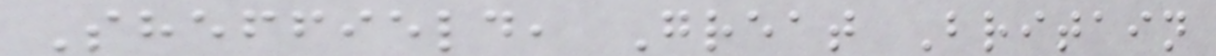Sheffield, Great Britain
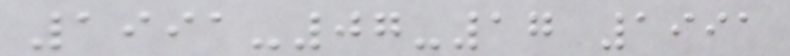1991-07-17 1991
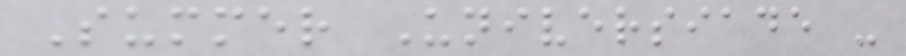Summer Universiade -
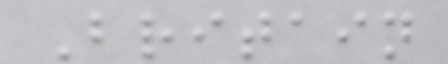Britain
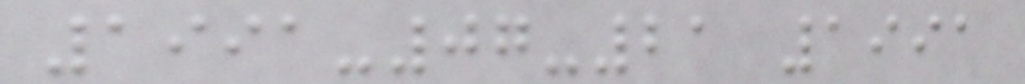1991-07-21 1991
